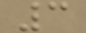3
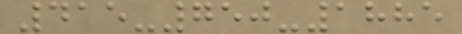415-750-1885
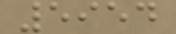5954
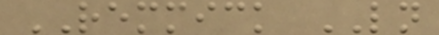REMMICK LN
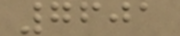7601
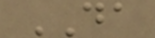DA
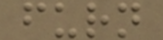furn
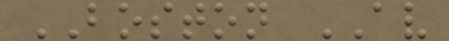BOSTON AV
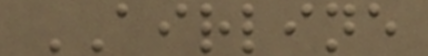AIRLINE
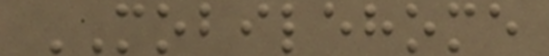MOBILEHOME
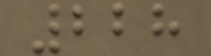228
